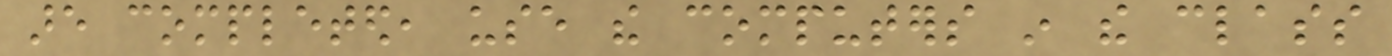are completed, use the computers in the class
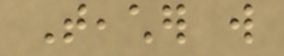Teacher will
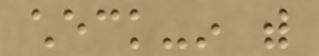check-in with
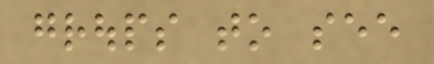groups to see
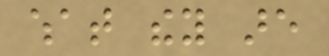what they are
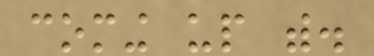coming up with.
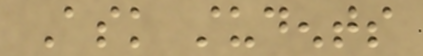Ask students
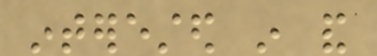interested in and
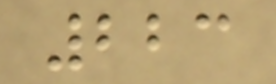223
